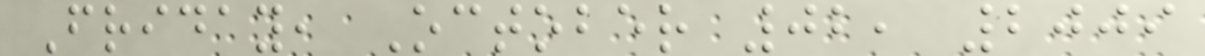Friday, October 02, 2009
